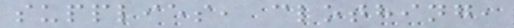supplies, clothing,
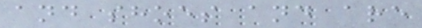and shoes and are
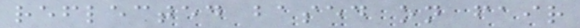reflected based on fair
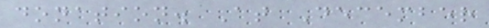donation. At December
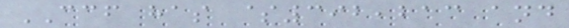CCF has $392,213 and
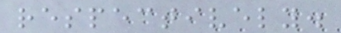respectively.
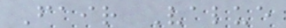Fair Value
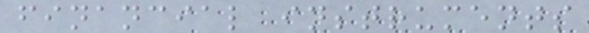financial instruments
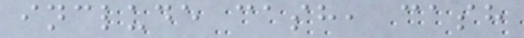include cash, cash
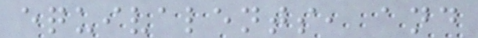equivalents, and
